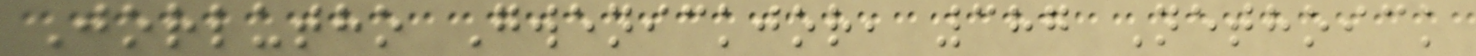Jorlutho Gwenickjor, 387 Nethoick
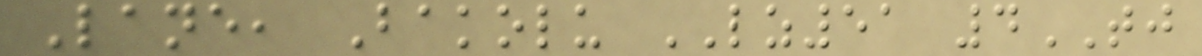Lane, Bakolu LZ51 4TJ
